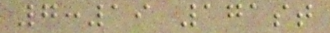7:19 171st
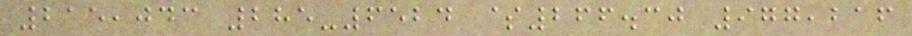215,043 285-6524 $266.30 977,216
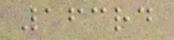163rd
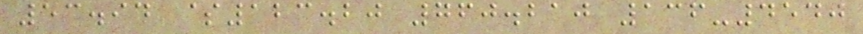53.94 $123.20 760.210 136-4540
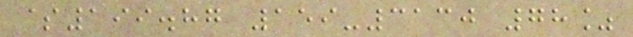$199.87 159-3130 78%
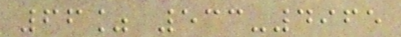66% 533-4965
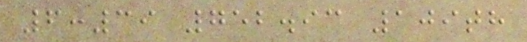6:39 752.93 109th
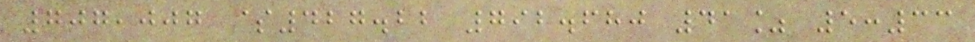707,007 $427.22 792.680 41% 5:33
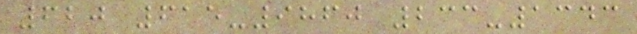620 615-9860 233-1343
